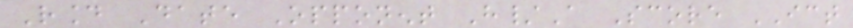Round Date Opponent H/A Score ICT
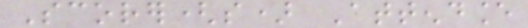Scorer(s) Attendance
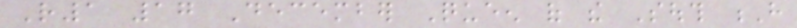R1 17 December Queen of the South H
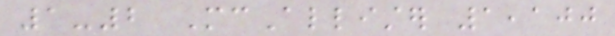1-2 McAllister 1,100
